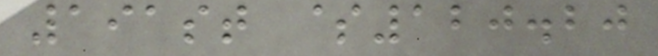191st $120.20
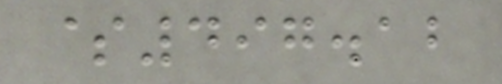$497.12
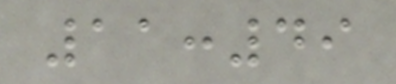11:49
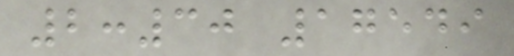2:30 17549
